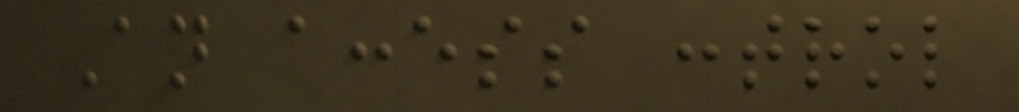An access control
